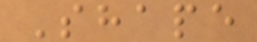Shape
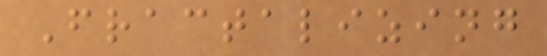Fractalizing
